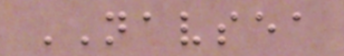NAVSEA
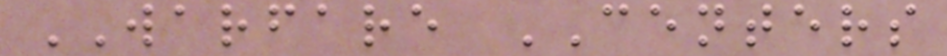WARFARE CENTERS
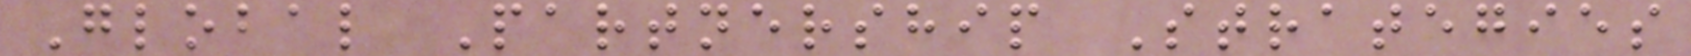Global Partnership Strategies
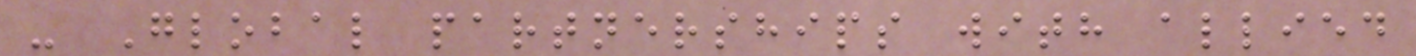- Global partnerships with allied
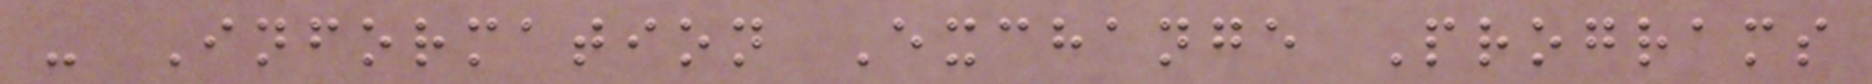- Information Exchange Programs
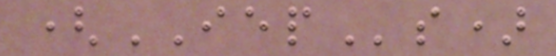(IEPs)
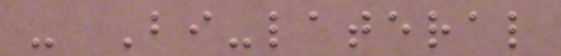- Bi-lateral
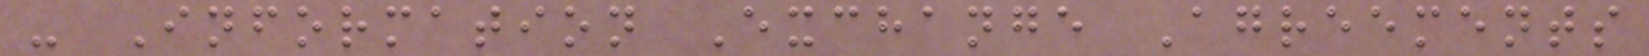- Information Exchange Agreements
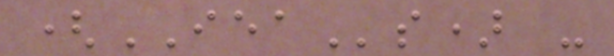(IEAs) -
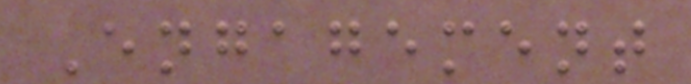Engagement
